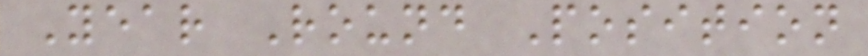Year Round Position
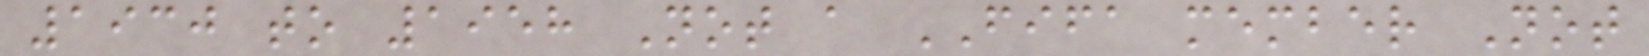1930 to 1958 Not a FIFA member Not
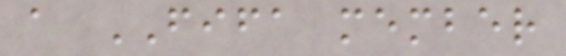a FIFA member
